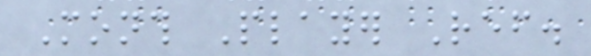Month Player Ref.
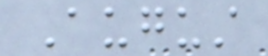August
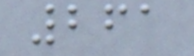261
